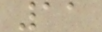11
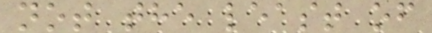not the least of
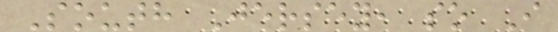South Jersey, so I
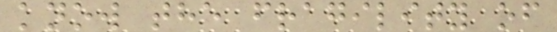know the fragility of
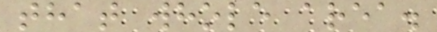that whole area.
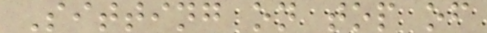Sitting on top of
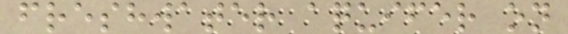freshwater aquifer on
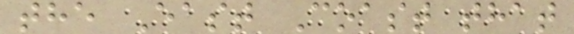the East Coast that
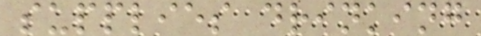supplies drinking
